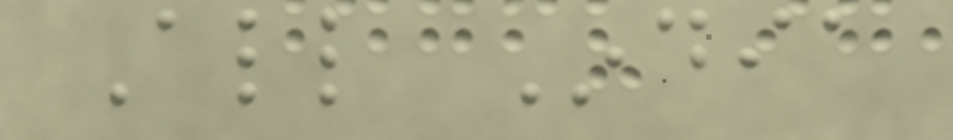All India
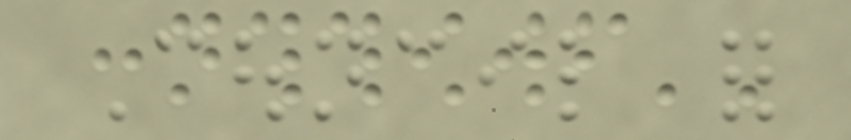Council for
